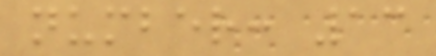number: 13
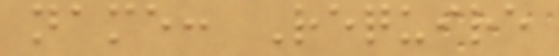name: Require
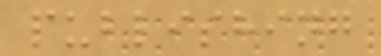publishing
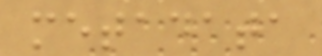metadata
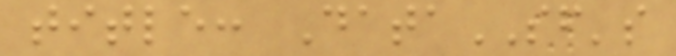title: DataSF's
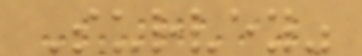Survey"
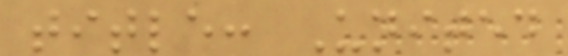title: United
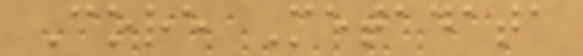Core Metadata
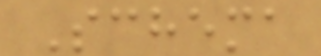Schema
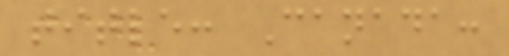title: Canada:
